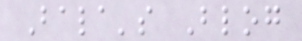Bala's Blog
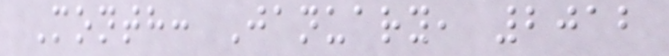Month: January, 2012
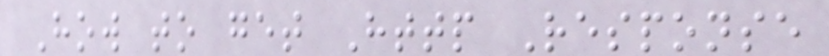How to get Http Response
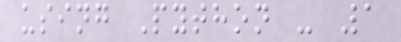using Python - 1
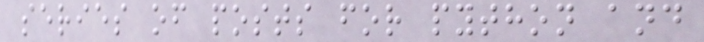series of posts for python and
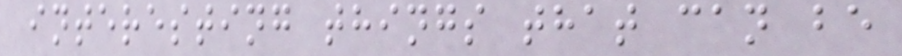interesting things that can be
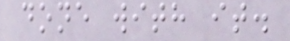done with it.
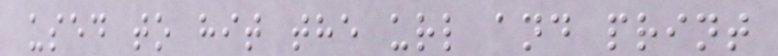used to hit the url and print
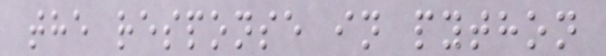the response in python
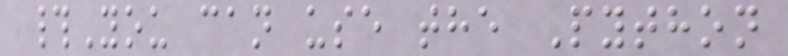#You can use the Python
